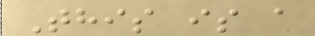This is a
